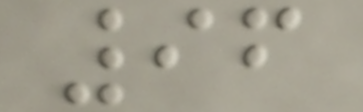96
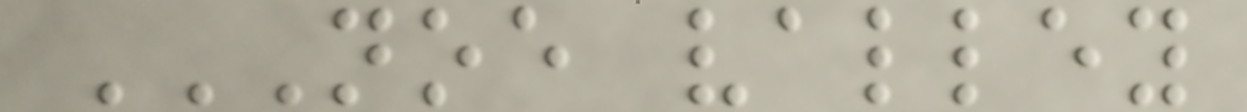NOE VALLEY
